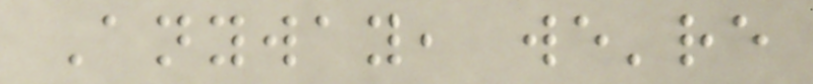Anyway, we're
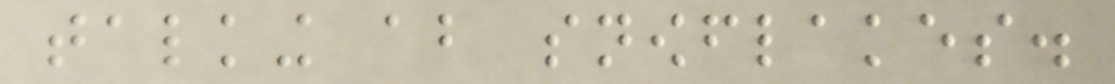talking about snowflakes.
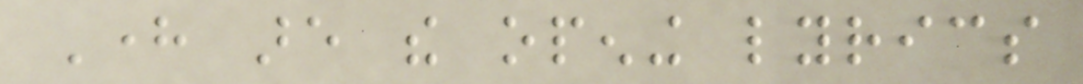Here are the opening lyrics
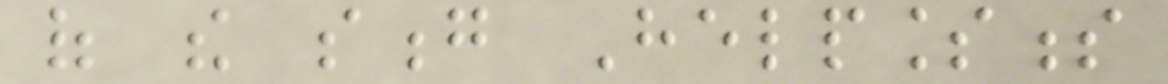of the song Helplessness
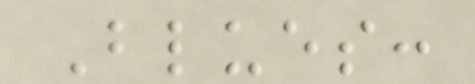Blues:
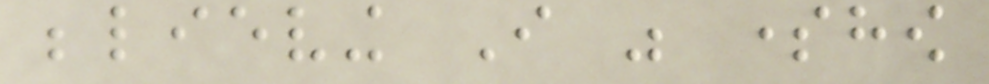believing I was somehow
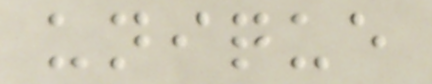unique
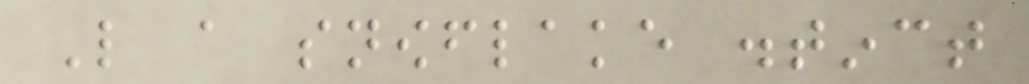Like a snowflake distinct
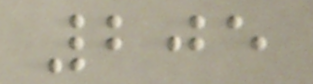205
